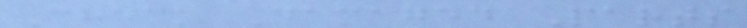Check Damaged Parts
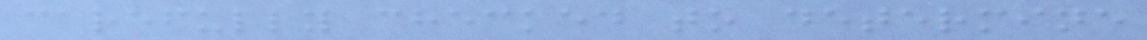carefully checked to determine
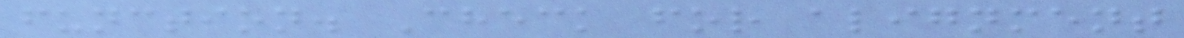function. Check for alignment
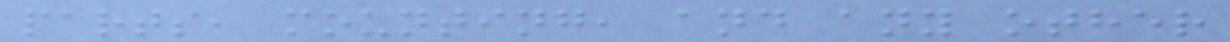parts, mounting, and any other
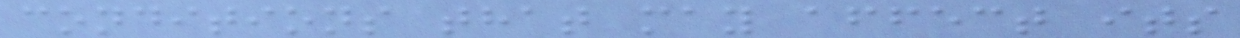conditions that may affect its
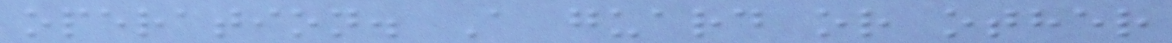operation. A guard or other
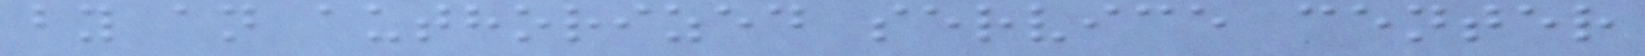by an authorized service center
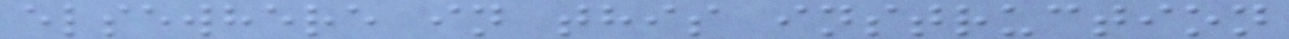elsewhere in this instruction
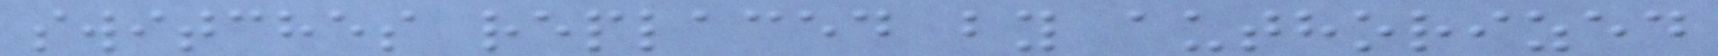switches replaced by authorized
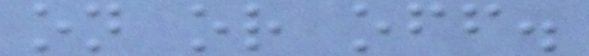on or off.
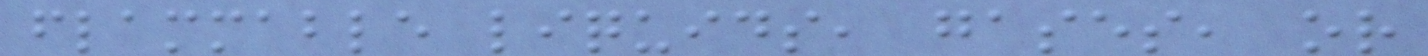flammable liquids, gases, or
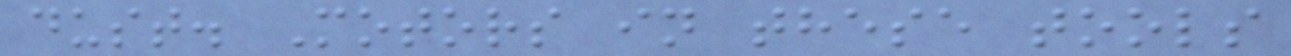dust. Motors in these tools
